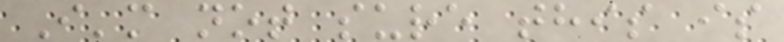I'm not sure this is
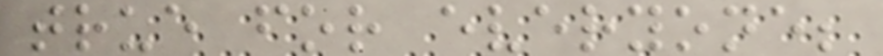true for everyone;
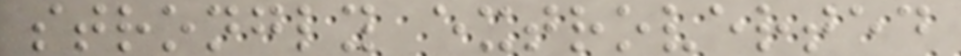strongly extroverted
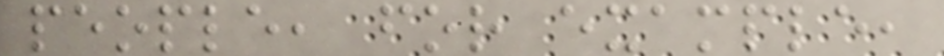people, for example,
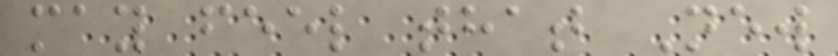may feel that New
